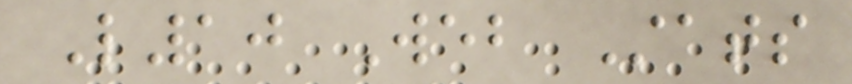L10 Web Stats
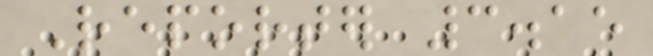Reporter 3.15
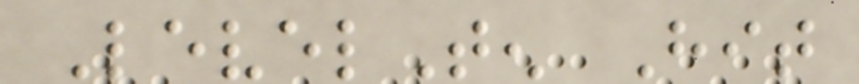LevelTen Hit
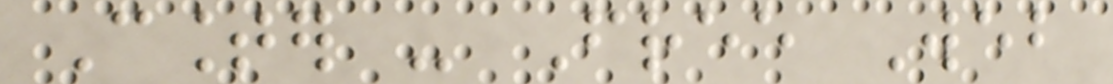Counter - Free Web
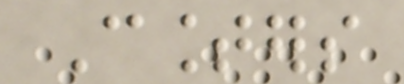Counters
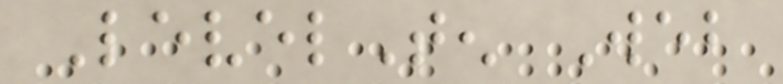LevelTen Web
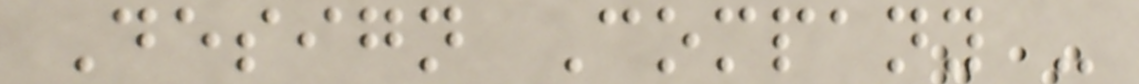Design Company -
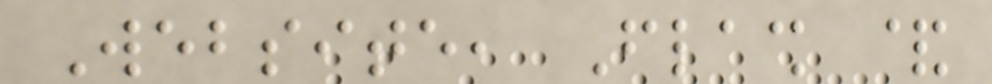Website, Flash &
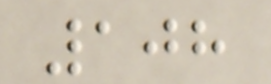108
